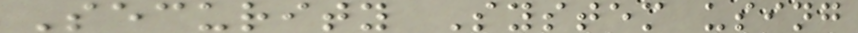Security System using
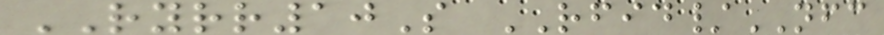RYRR10S RFID/NFC
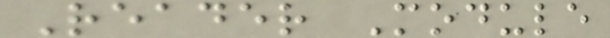Reader Module
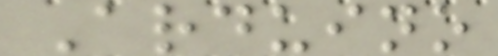Arduino
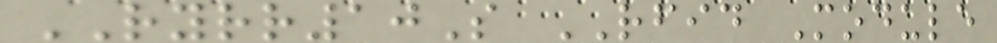RYRR10S RFID Module
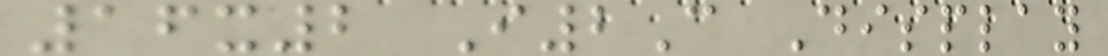16x2 I2C Display
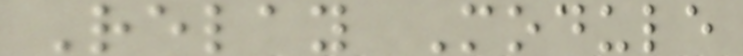Relay Module
